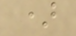)
